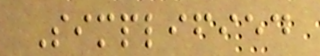Simplified
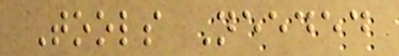Tools Needed
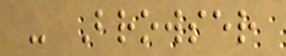- Browser
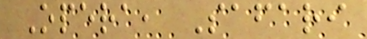Opera, Safari
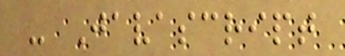- Javascript
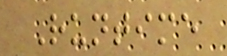Runtime
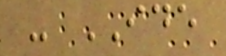- IDE
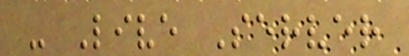- Live Server
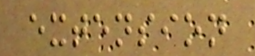extension
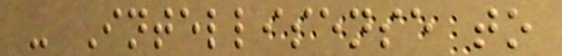- Intellisense to
